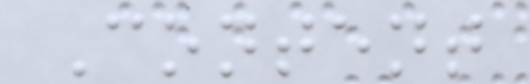Content
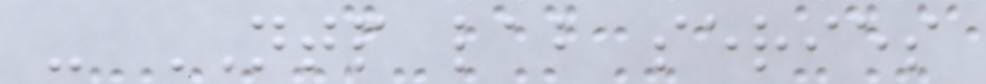- NTP lab series
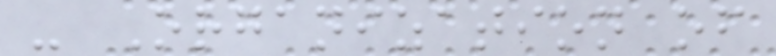- Organization of
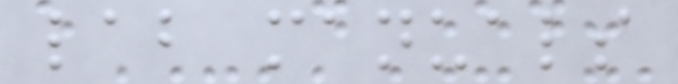lab manuals
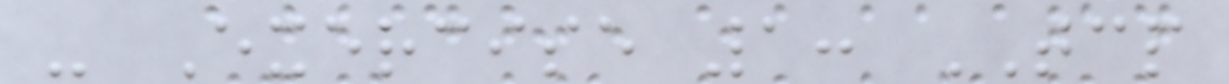- Exercise 1: TCP
